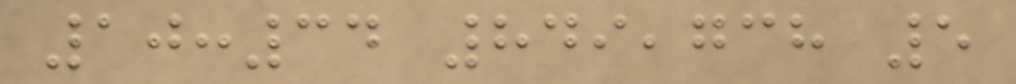10:34 849,738 5
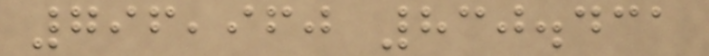796,960 830.431
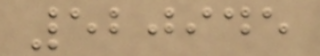520945
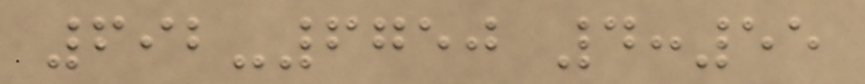692-6750 4:55
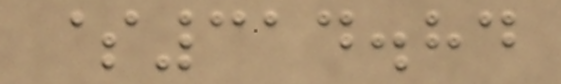$314.84
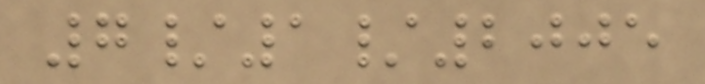7/1/2005
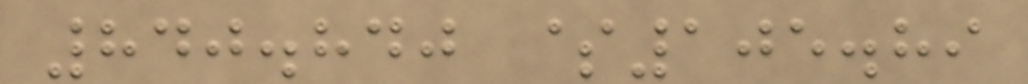840.840 $105.89
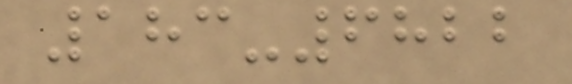183-6822
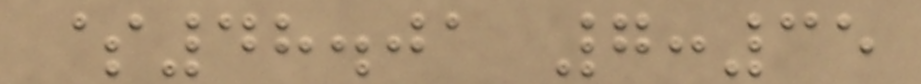$48.01 7:35
